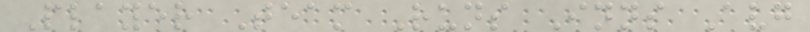Player Team Runs Inns Avg
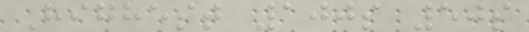Highest 100s 50s
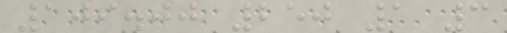109.00 250 1 3
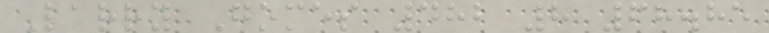Larry Gomes 482 8 68.85
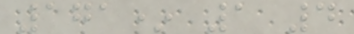171* 1 4
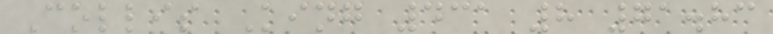Collis King 431 8 71.83
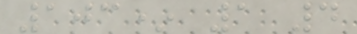103* 1 4
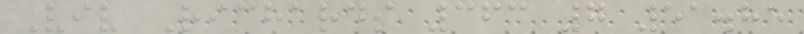Viv Richards 363 7 51.85
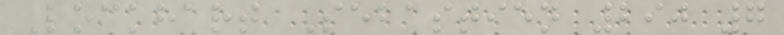Lockhart Sebastien 290 7
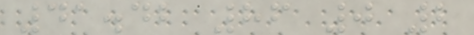41.42 86 0 2
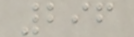296
